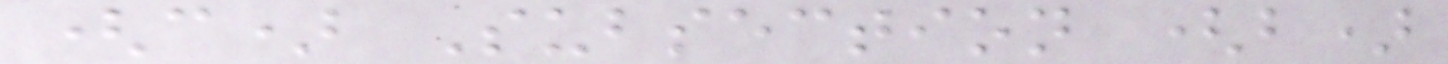(c) Subsection (b)
